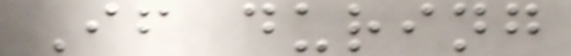If during
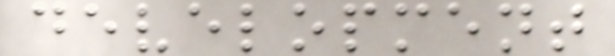development
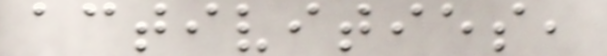activities,
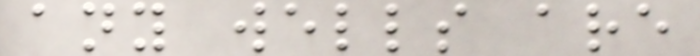any wells are
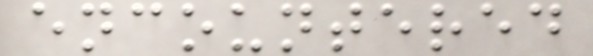encountered
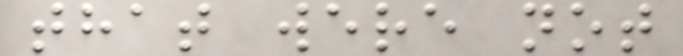that were not
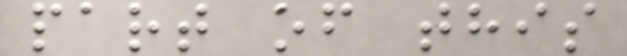part of this
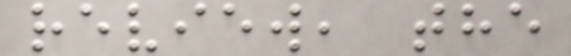review, the
